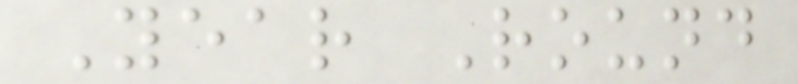Year Round
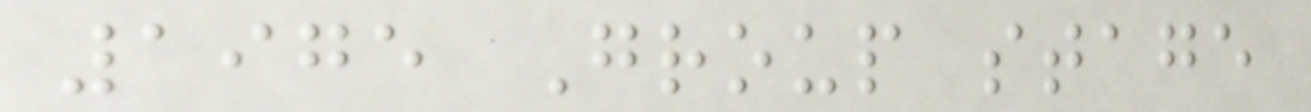1975 Group stage
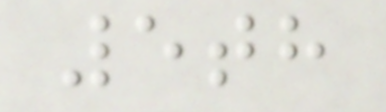5th
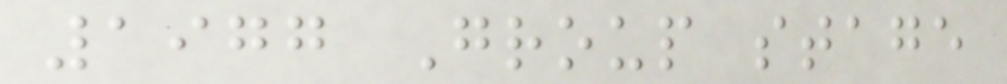1977 Group stage
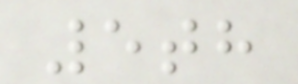5th
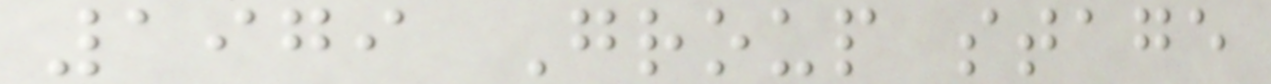1979 Group stage
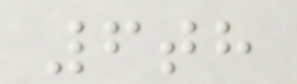6th
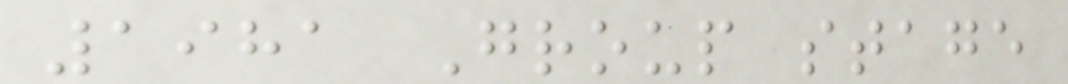1981 Group stage
